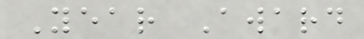Year Award
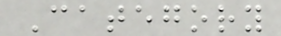Category
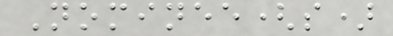Nominee(s)
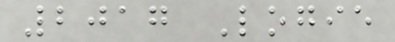2017 Logie
